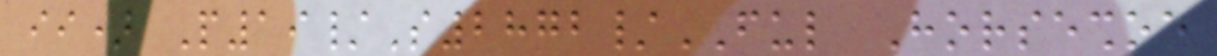ii) P19/S2872/FUL Horseshoe
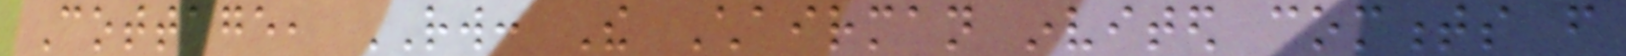Cottage, RW: The Chairman invited comments from
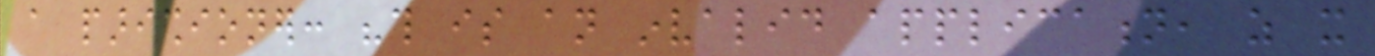a parishioner: "this is an invalid application, as it
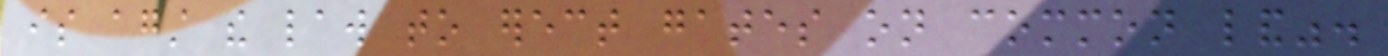is against the law to erect gates on common land".
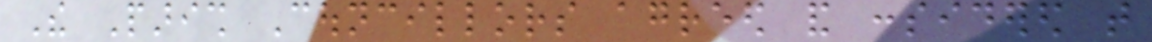The Parish Councillors agreed and considered that
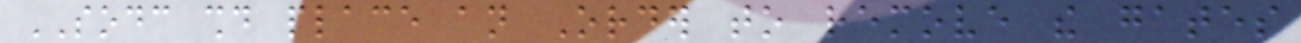SODC should place an Order to remove the gates
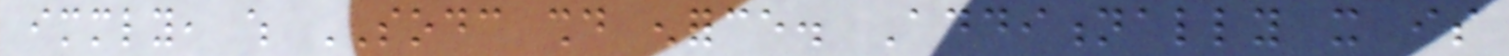immediately, which SODC should enforce. Additionally it is
